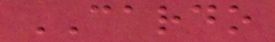CARDO
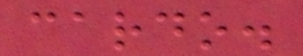cardo.
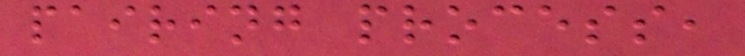pairing process,
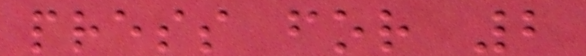press for 2
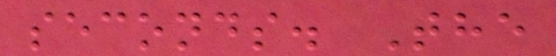seconds. The
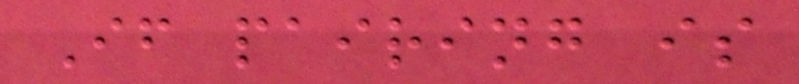If pairing is
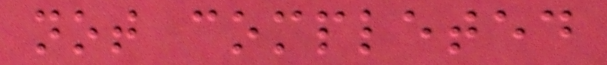not completed
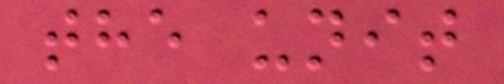the unit
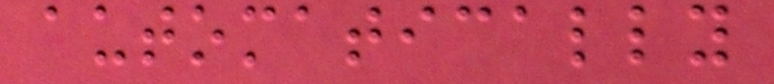automatically
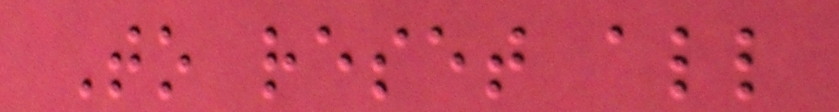To reset all
